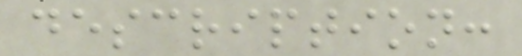description:
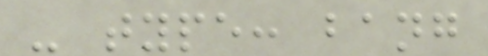- type: bang
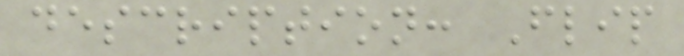description: Flip
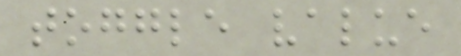toggle value
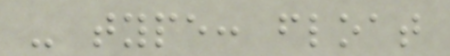- type: float
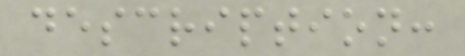description:
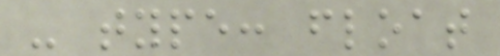- type: float
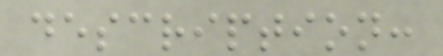description:
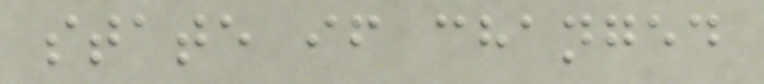state if changed
